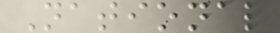National
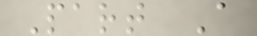Part A
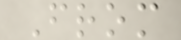From
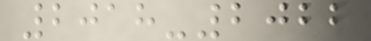2018-2022
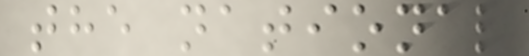the national
